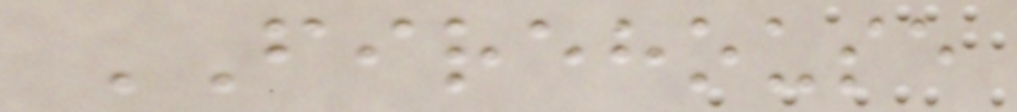FIREHOUSE
